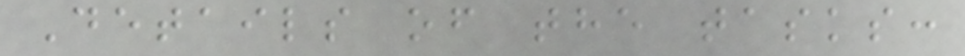Details of the tasks:
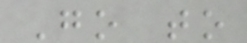Go to
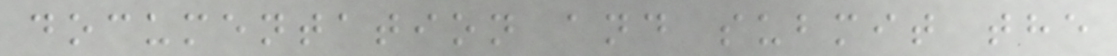documentation and submit the
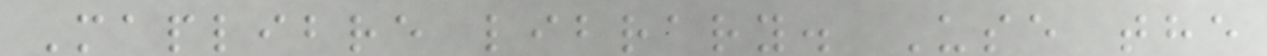Maplibre library. Use the
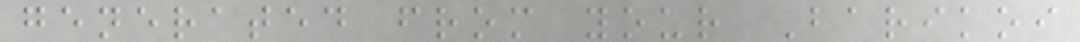generated from your Barikoi
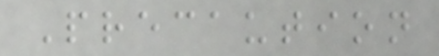Precaution
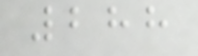288
